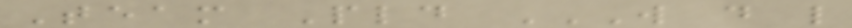Team Pld W D L
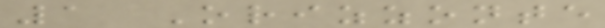1 Orizzonte
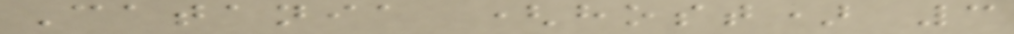Catania (host) 3
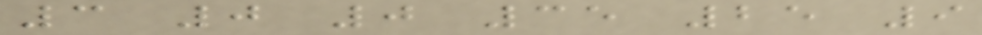3 0 0 35 25 9
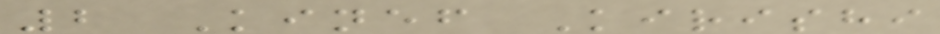2 Kinef Kirishi
